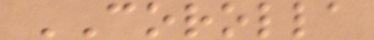COROLLA
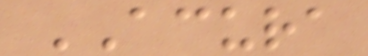ACURA
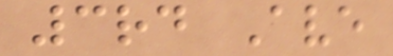3rd Ave
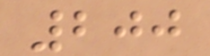200
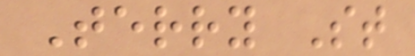Terry St
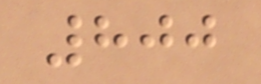800
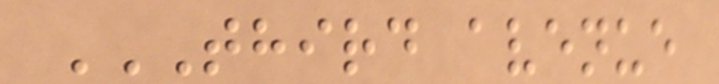THIRD AVENUE
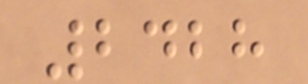2428
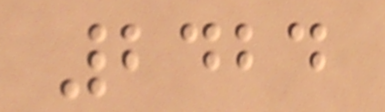2424
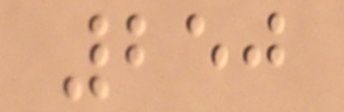250
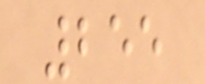255
